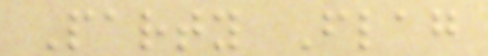Party Flag
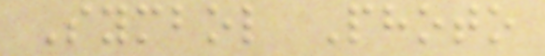Symbol Photo
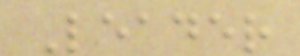Leader
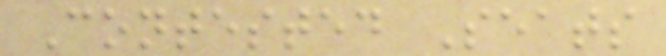Contested Seats
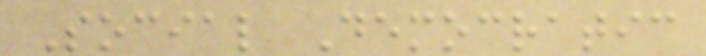Social Democratic
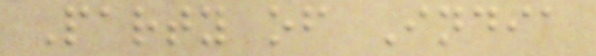Party of India
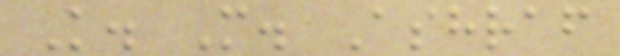K. M. Ashraf
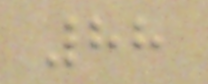88
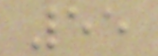55
